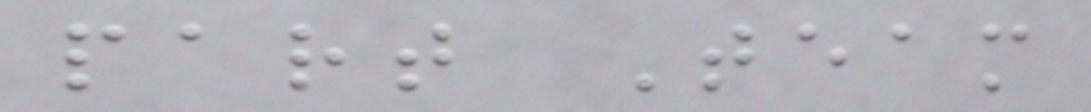part Team
